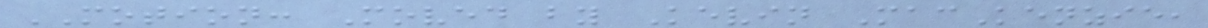MOTION: Moved by Kevin MacKenzie,
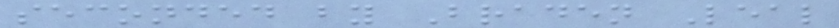seconded by Braden Leal
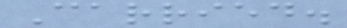Carried.
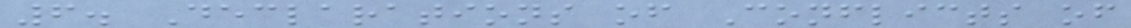6. Declarations of Conflicts of
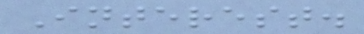Interest.
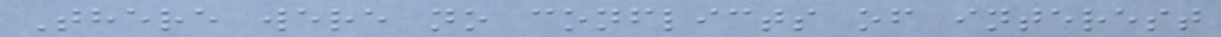There were no conflicts of interest
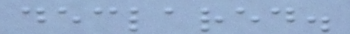declared.
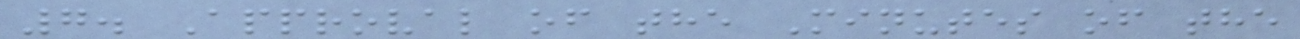7. Approval of the Minutes of the
